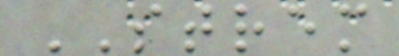STREM
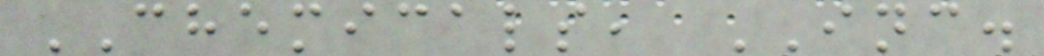CHEMICALS, INC.
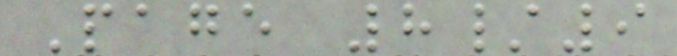Page 8/9
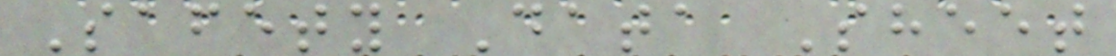Safety Data Sheet
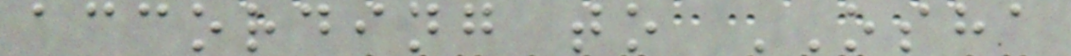according to OSHA
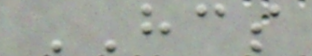HCS
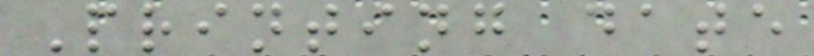Printing date
